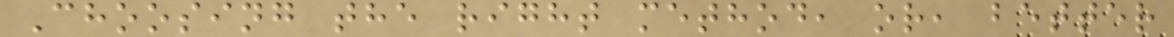Choosing the right method, or, better
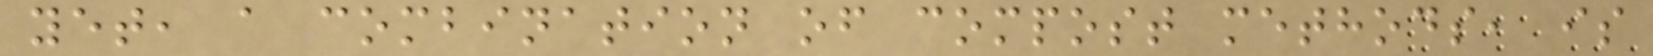yet, a combination of compost methods, is
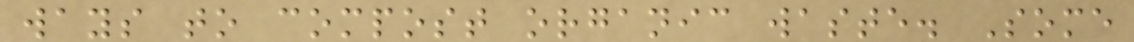ways to compost organic waste. Some
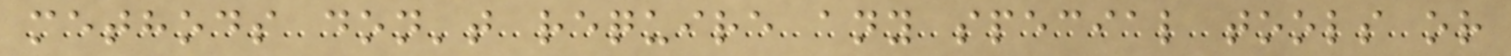methods don't require any special tools or
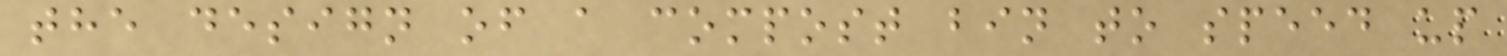the design of a compost bin to speed up
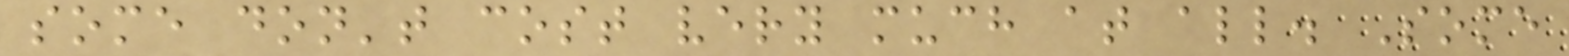some don't cost very much at all. Some
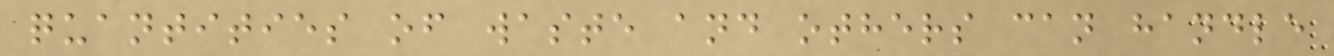quantities of waste and others can handle
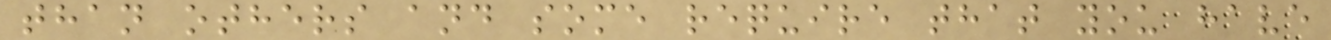than others and some require that you have
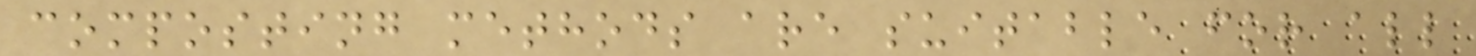composting methods are suitable for all
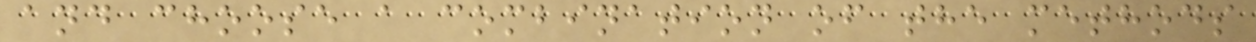and choose a combination of the methods
